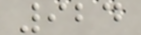924
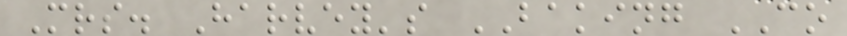Mrs. Harvey's BAKING CO
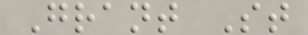Grant St
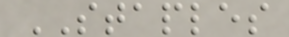STAPLES
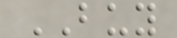BUY
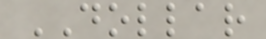DOLLAR
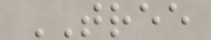TREE
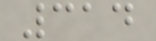314
